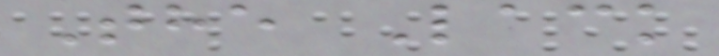The Lack
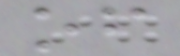of
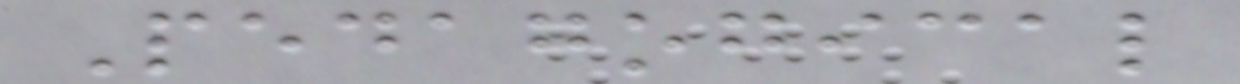Pedagogical
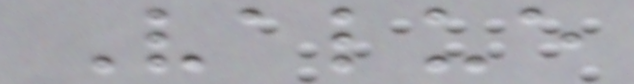Value
